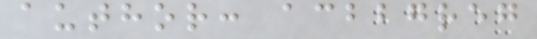author: acbbgreg
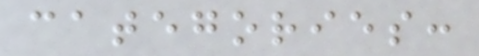categories:
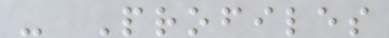- Profiles
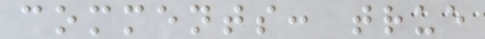comments: true
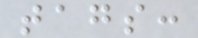tags:
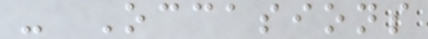- Occasions
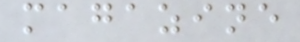magazine
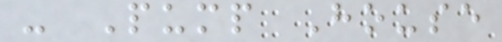- Pump House
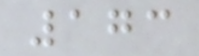173
